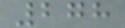278
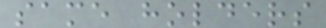same holders
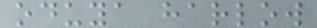oduya harlow
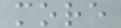more
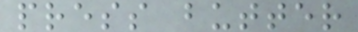press butter
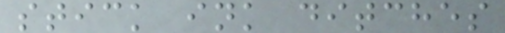stick ink ditches
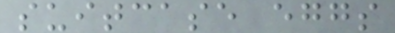suitcase eggs
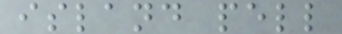island pell
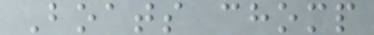Boats chomp
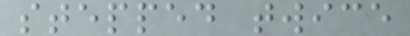stepped twice
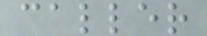caller
